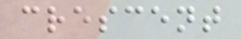crescent
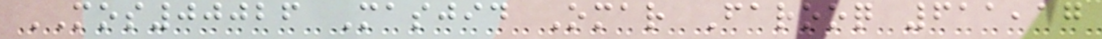MOS00026 Masjid Omar Farooq 611,17
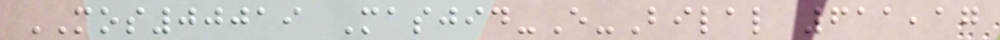MOS00019 Masjid-E-Bilal 611,17
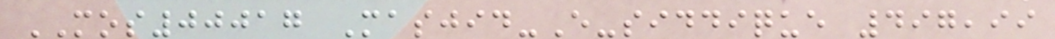MOS00017 Masjid-E-siddique 497,99
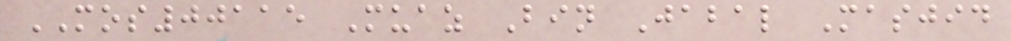MOS00115 Muaz Bin Jabal Masjid
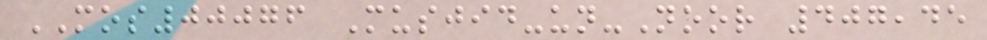MOS00076 Musjid-un-Noor 407,45
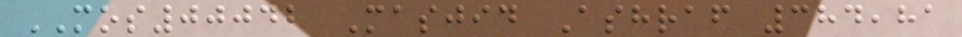MOS00042 Masjid Ashraf 384,81
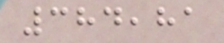384,81
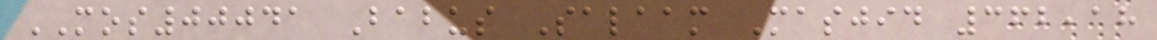MOS00041 Babus Salaam Masjid 362,18
